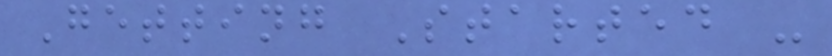Getting Started -
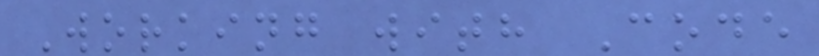Working with Code
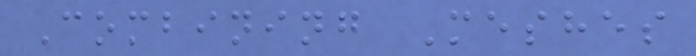Combining Meshes
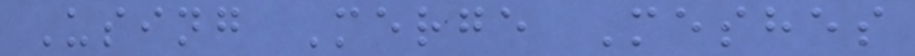Using Merge Meshes
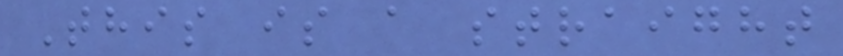This is a straight
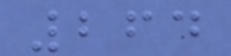264
